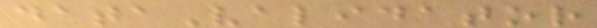dataValidator
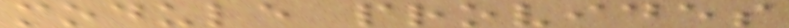module provides
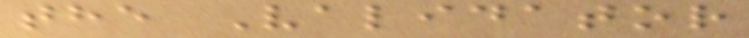the Validator
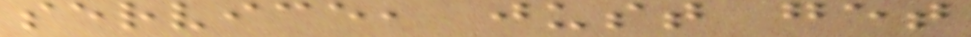service, just get
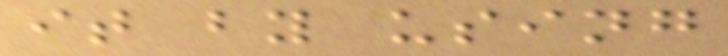it by using
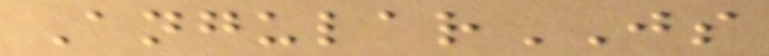AngularJS
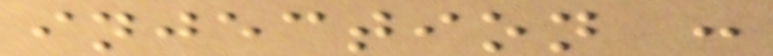injection :
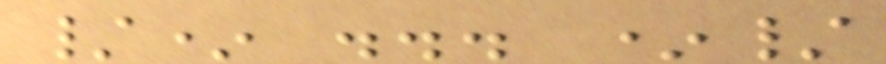/* ... */
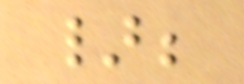};
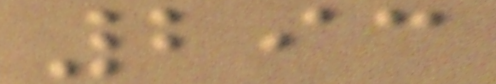293
